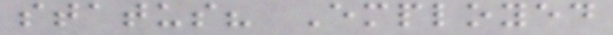status? Employed
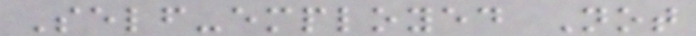Self-employed Not
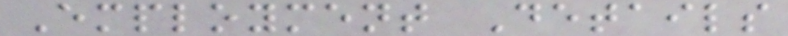Employment Details
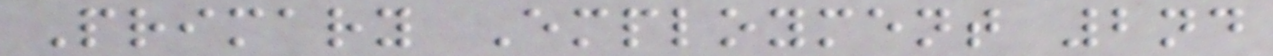Primary Employment 2nd
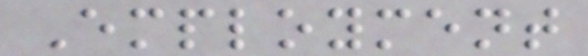Employment
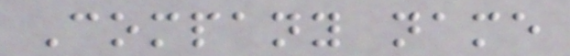Company name
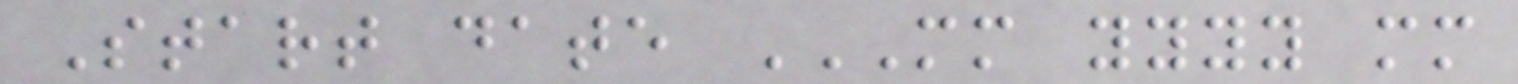Start date MM YYYY MM
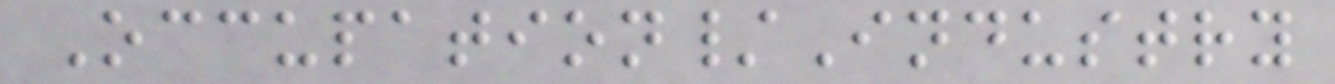Occupation/Industry
